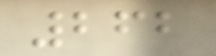262
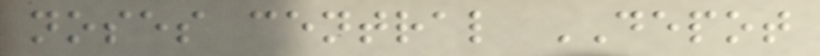noses central DEPOT
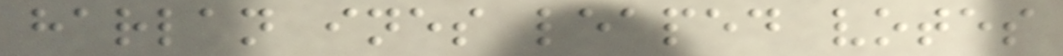harlan ines leaped votes
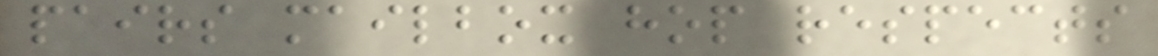pairs mailbox hop respects
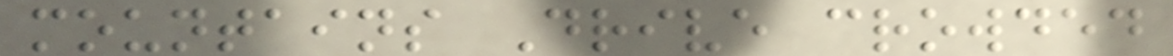mountains Drive crowded
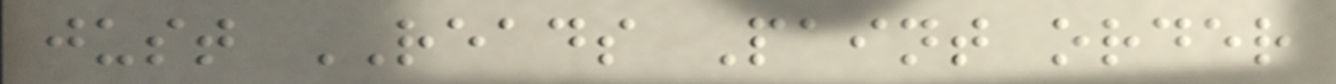just READS Paint order
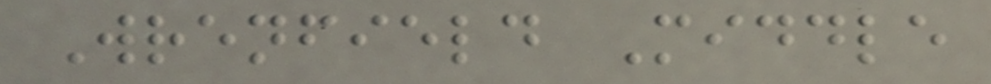Wrenfield Middle
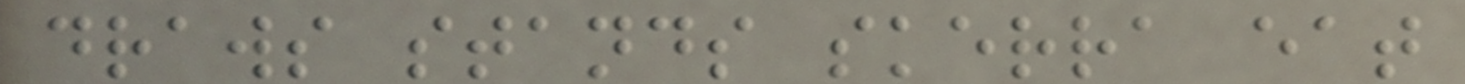draws stands skerra eat
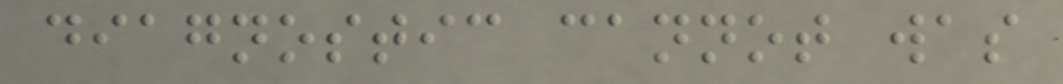diagnostic cannot was
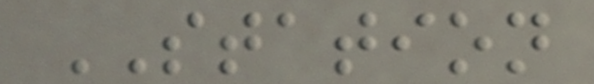STATION
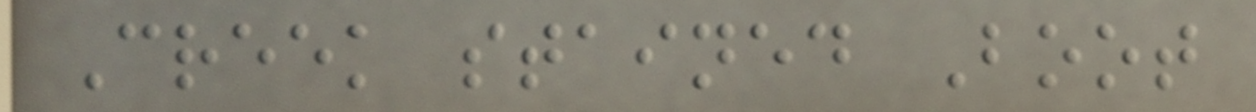Creek stained Boot
